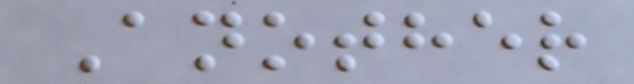Another
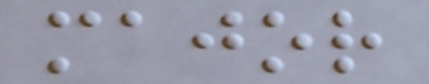major
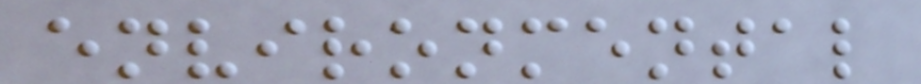environmental
